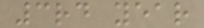3rd year
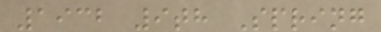1932 9th Spring
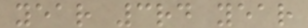year 3rd year
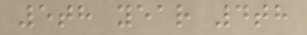5th year 4th
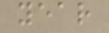year
